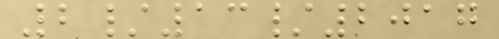2/13/2017
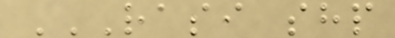RASI SHP
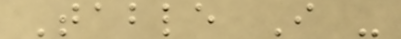Table I -
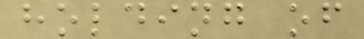holding of
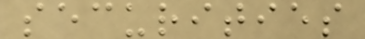securities
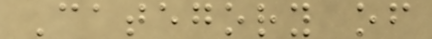Category of
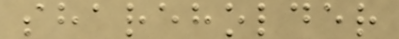shareholder
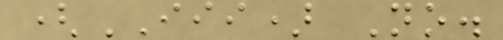(III) No.
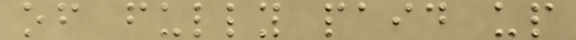of fully paid up
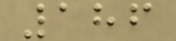186
